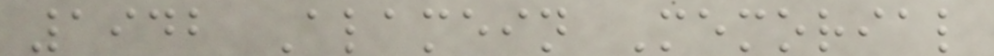1942 Alamein Memorial
